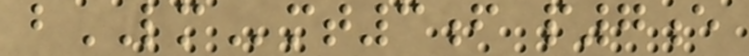bLMmt3f p7e
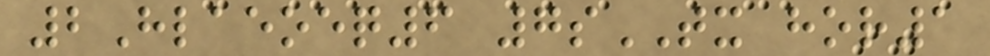2Hlaeoeq6 7sTX hor1
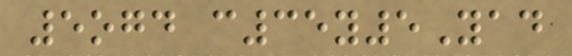5ogd c35y5Yad
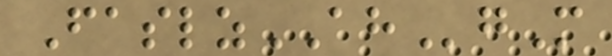FaslzAHgM
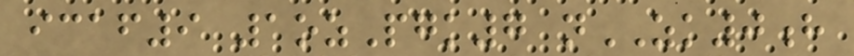icaf9 1ozPgk7 nZK0h
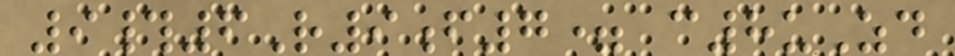9#6R9f7= c8uZd
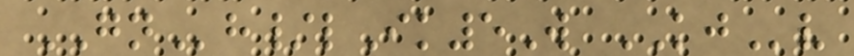GNh/lIk5W KJv
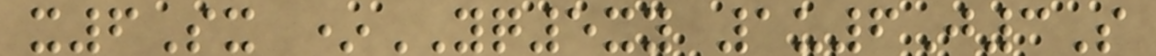x6Sx *YQ5xy 1u6J3S
